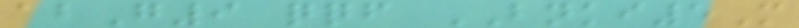abG9 qqf BNKI5M
